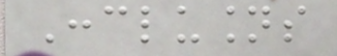Conclusions
